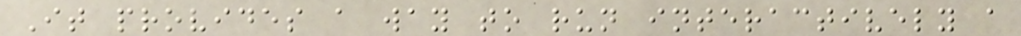It provides a way to run interactively a
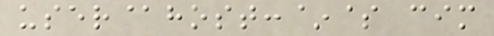user@host:~$ cim
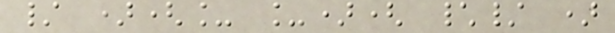/ )(_ _)( \/ )
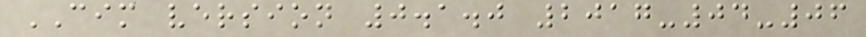CIM version 0.1.0 2017-04-06
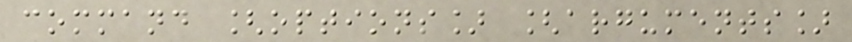command [options] [arguments]
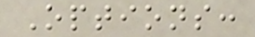Options:
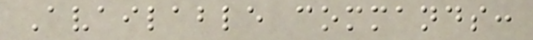Available commands:
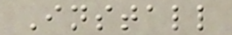Install
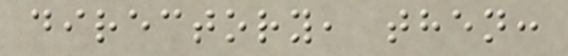directory, then:
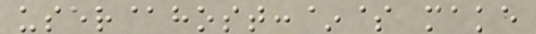user@host:~$ make
